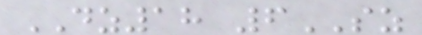DZ18 6SZ
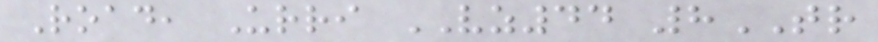Road, Urri VZ44 8TR
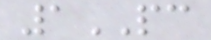1PC
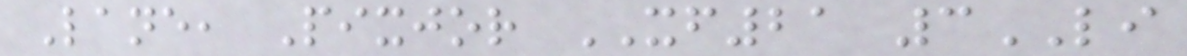Lane, Pixjor XF21 3LI
